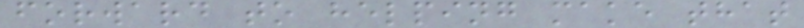forward to helping make that
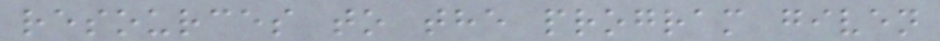resources to the program given
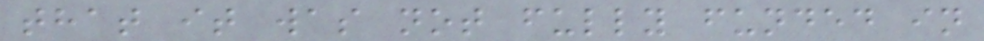that it was not fully funded in
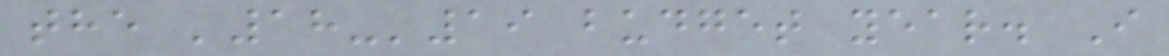the '18-'19 budget year. I
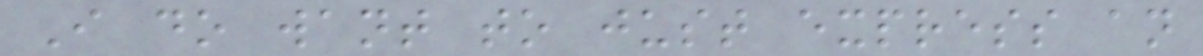I do want to just express an
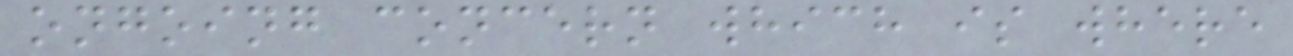ongoing concern which is where
